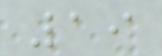19
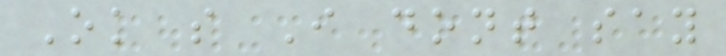Ok so I dont say
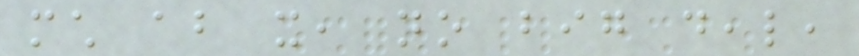much about it, no big deal,
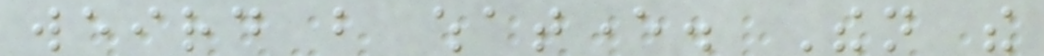weird but whatever. Then the
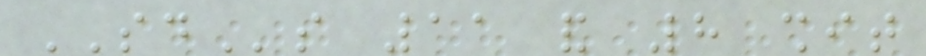SDs 11 and 8 shit
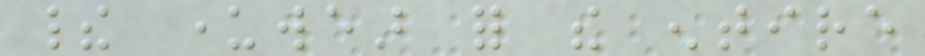their underwear for the entire
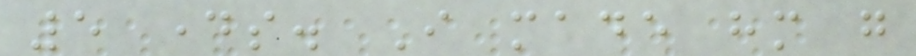5 days. I made him go
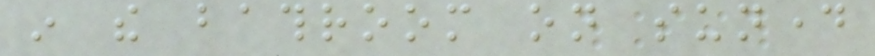in the bathroom on sunday
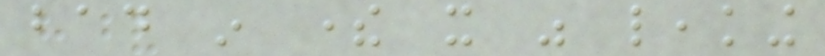bad in there it was leaking
